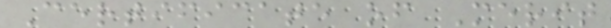Certificate of Merit
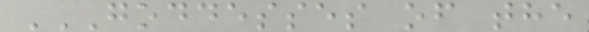GODDESSES OF THE
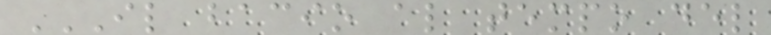IL BACIO AL TEMPO DEL
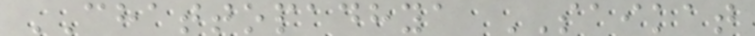CHATTOPADHYA SAIKAT
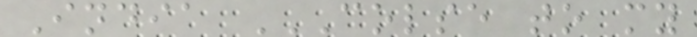India COLSE TO MY
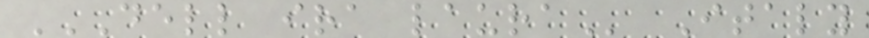DELL IRA LAURA Italy
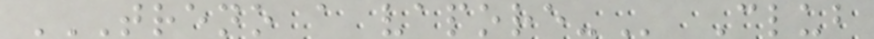TRENO A VAPORE- Club
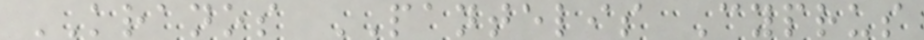KRANOS PANTELIS Cyprus
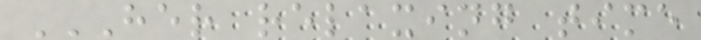HER RELAXING TIME
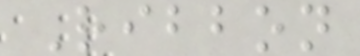Ribbon
